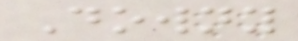Downy
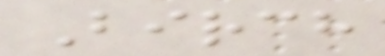Birch
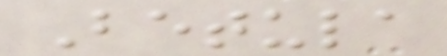Betula
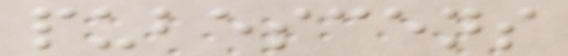pubescens
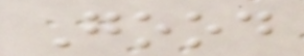Good
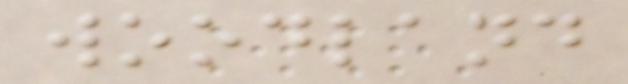woodland
